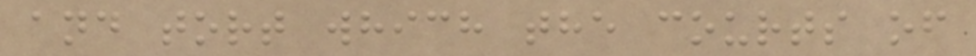and tort which the courts of
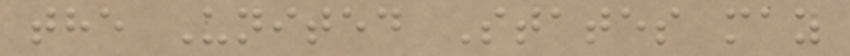the United States may
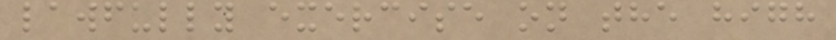lawfully exercise on the high
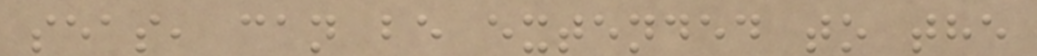seas, can be extended to the
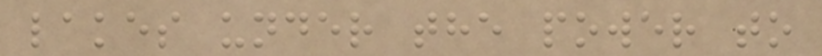lakes under the power to
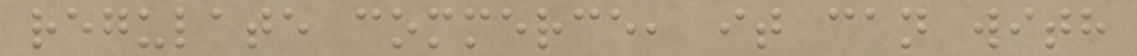regulate commerce, it can with
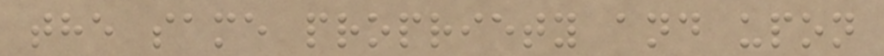the same propriety and upon
